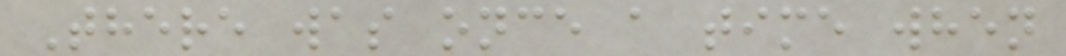There was once a time when
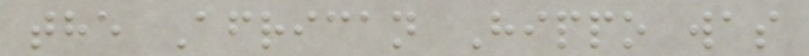the African Hippo was
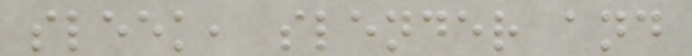sleek, slender and
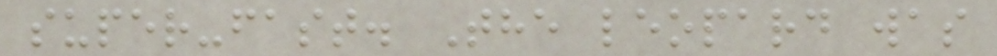super-fast. The leopard was
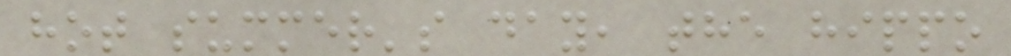hot summer's day, the hippo
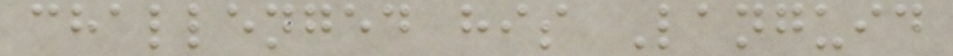challenged his Languid
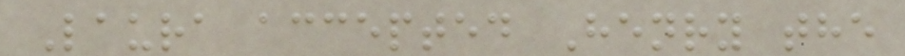Laura accepted Henry the
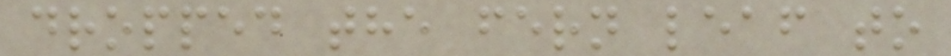dropped the fern leaf to
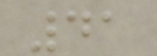41
